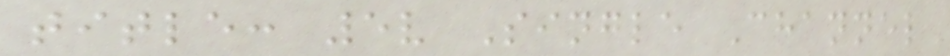title: 5v Single Channel
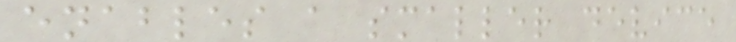enables a smaller device
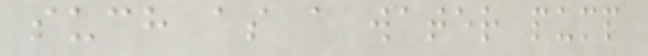such as a water pump
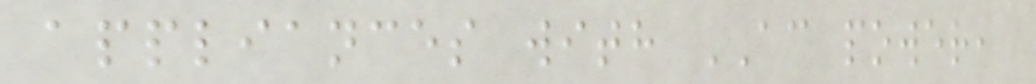appliances with AC power,
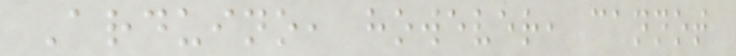Arduino, however, cannot
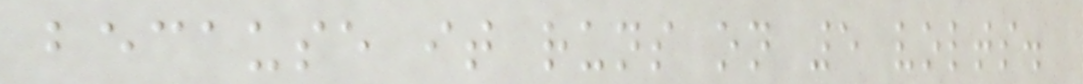because it runs on 5 volts.
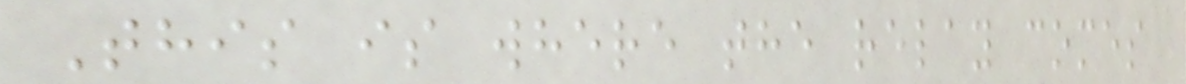This is where the relay comes
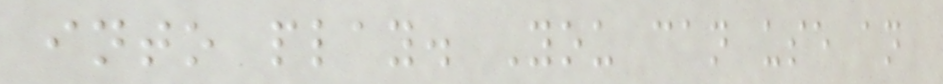into play. You can use an
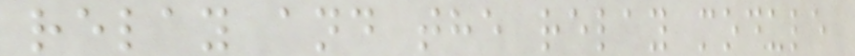relay and the relay module
